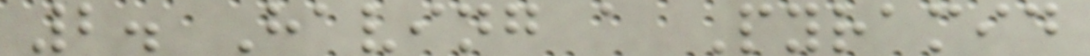2. Having a Pyramid
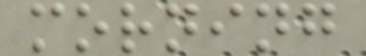morning
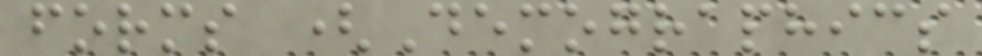forms (Demographics
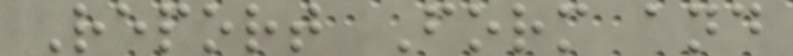Report Form and
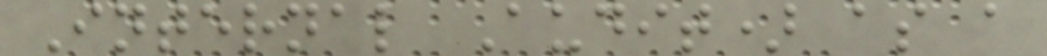Internal Audit) as a
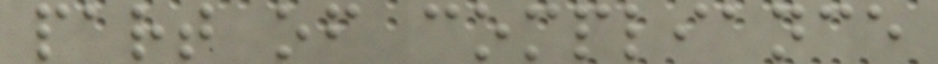part of compliance
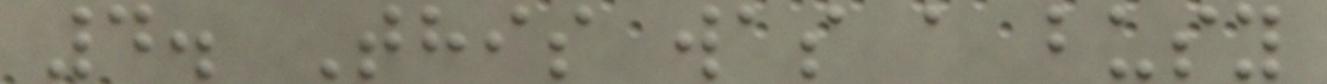4. This was a busy
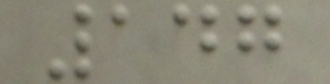147
